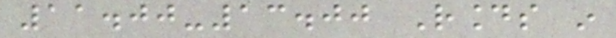11.00-13.00 Rounds in
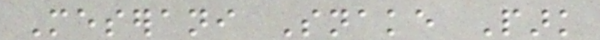Meserani Snake Park
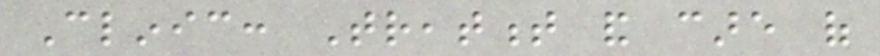Clinic: Treatment and care of
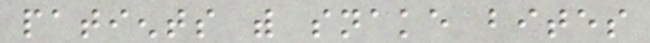patients with snake bites
